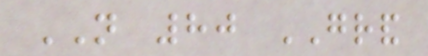NOT 80 GRAND
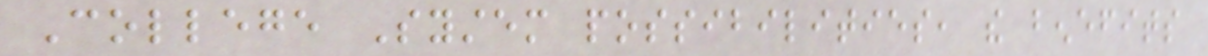College System possibilities, the benefits
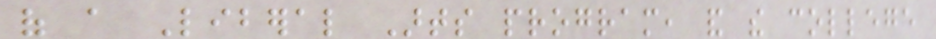of a Liberal Arts program, and the college
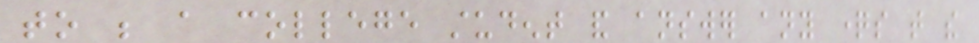to be a college student and answer any questions that the
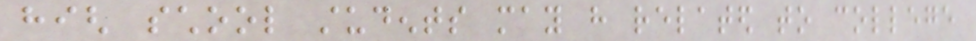high school students may have related to college
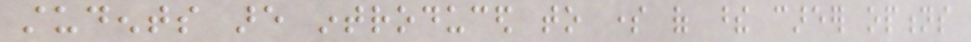students are introduced to some of these career options
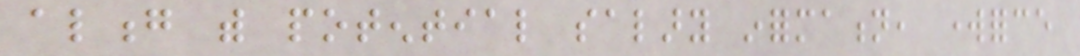along with potential salary information, workforce
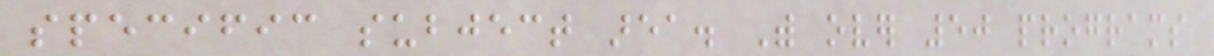specific subject area. With over 50 programs
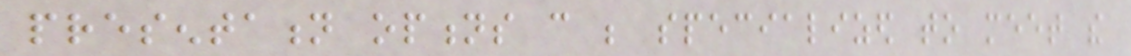presentation options can be specialized to meet the
